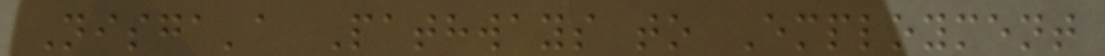Nisga'a Pathways to Employment
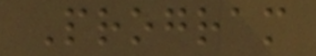Program
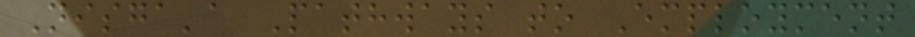Nisga'a Pathways to Employment
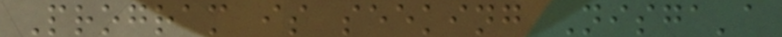Program is seeking Nisga'a
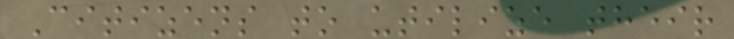Citizens to utilize their
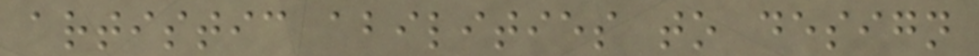artistic abilities to design
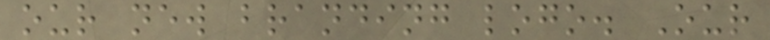our new branding logo. Our
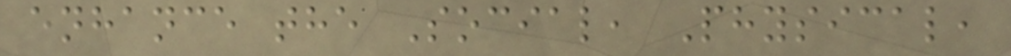enhance the Social, Physical,
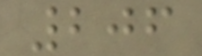206
